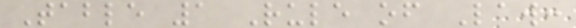Table 1 Rule of Law:
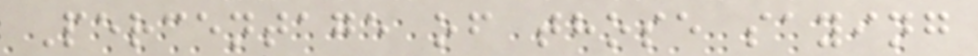Percentage of those saying
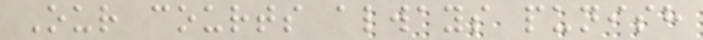Our courts always punish
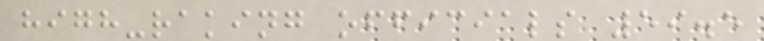high-raking officials 59.5
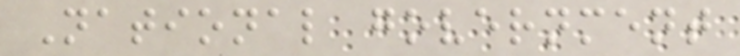National government
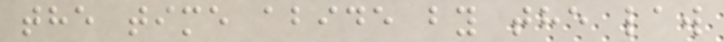the time abide by the law
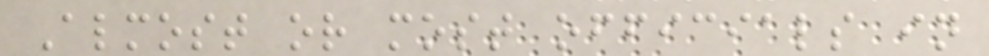Almost or most officials in
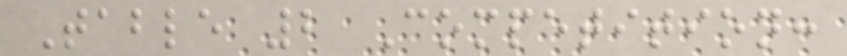Table 2 Competition:
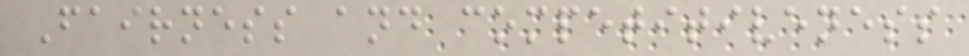Fairness and competitiveness
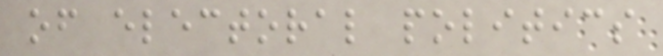of electoral politics
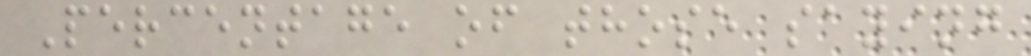Percentage of those saying
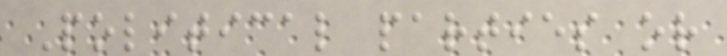Political parties or
